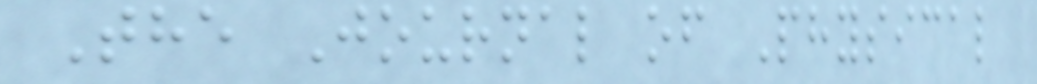The Journal of Physical
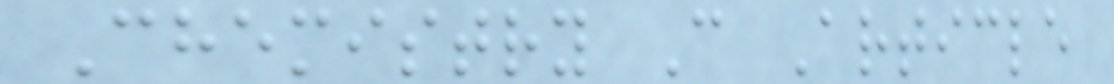Chemistry C Article
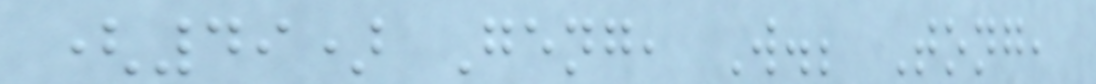(49) Geng, W.; Tong,
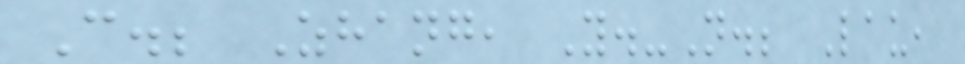C.; Zhang, Y.-N.; Lau,
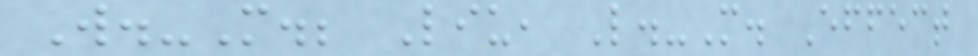W.-M.; Liu, L.-M. Effect
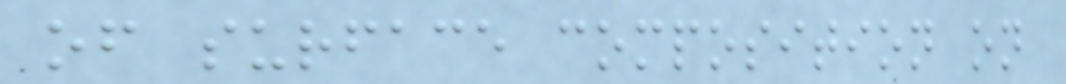of surface composition on
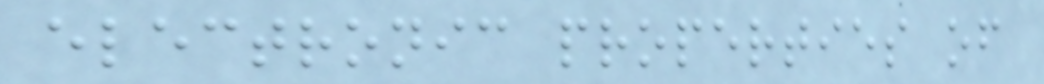electronic properties of
